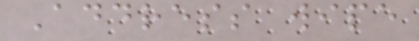Address wipe
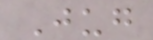Jug
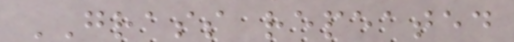GRASS repeated
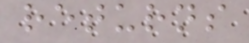returns
